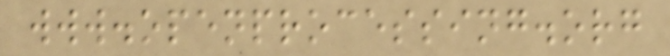www.openprocessing.org
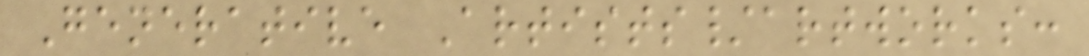Generative Artists/artworks:
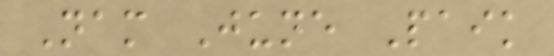Nam June Paik
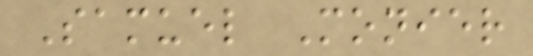Samuel Monier
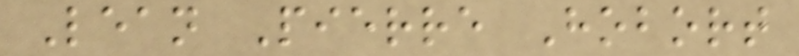Lean Pierre Hobort
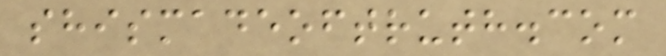shismadeoftruth.com
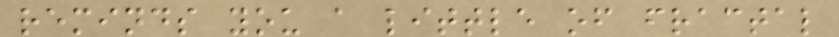reminds you a little of fractal
